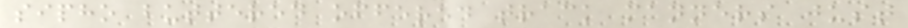sipho buttered offered track manners just
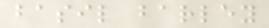basil barley
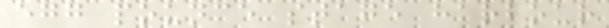egg pounce stage harbour
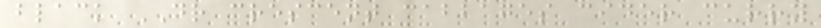black DR crescent cabbages cider curry
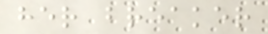her breaker
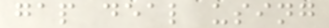gap deal using
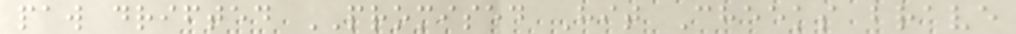paw drifted PROMISED Hit Cheeks brave
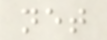net
